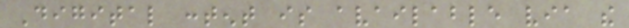Digital content is available via the
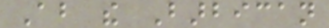About the Barbican
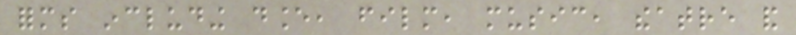forms including dance, film, music, theatre and
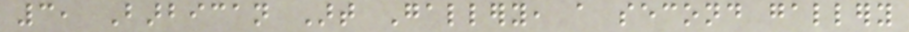3, Barbican Art Gallery, a second gallery
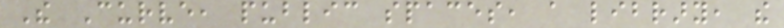The Curve, public spaces, a library, the
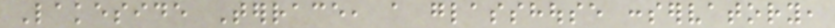Lakeside Terrace, a glasshouse conservatory,
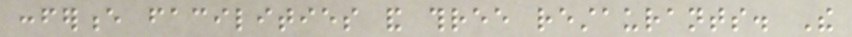conference facilities and three restaurants. The
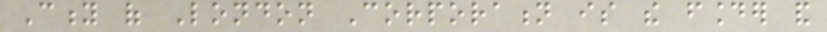City of London Corporation is the founder and
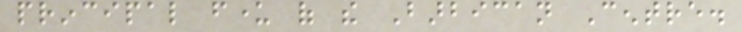principal funder of the Barbican Centre.
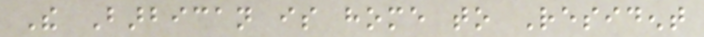The Barbican is home to Resident
